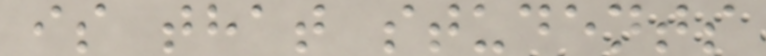is that students
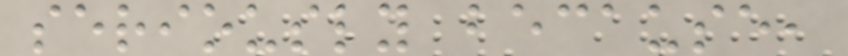seriously because,
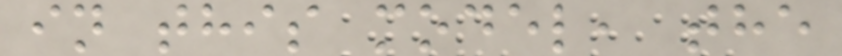in this model, the
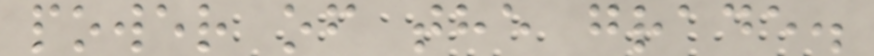power of the grade.
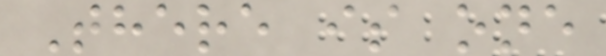There is one
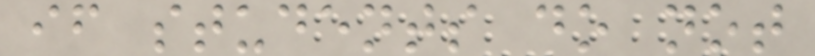if students do not
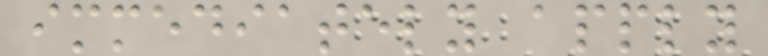immediately apply
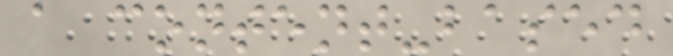a content-based
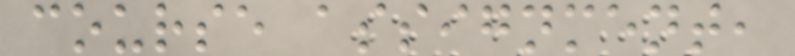course assignment,
